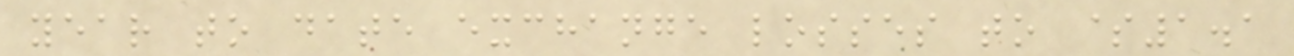year to date exchange losses to $1.1
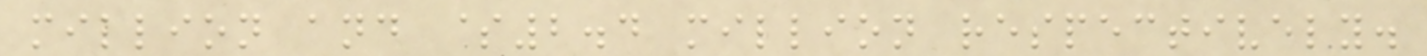million and $2.4 million respectively.
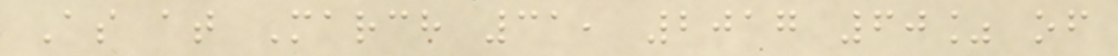As at March 31, 2017 60% of
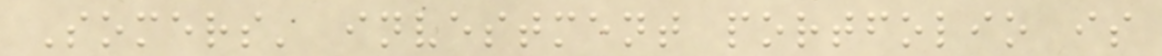Somers' investment portfolio is
